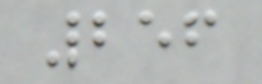256
